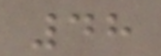48
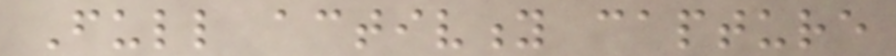Full activity capture
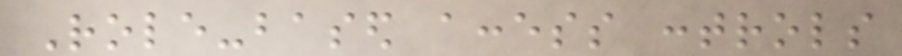Role-based access controls
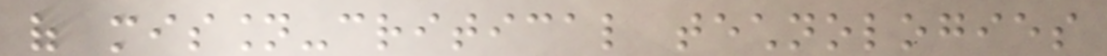of mission-critical technologies
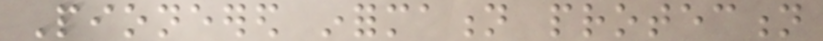Pioneered information protection
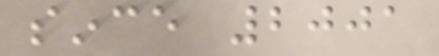since 2001
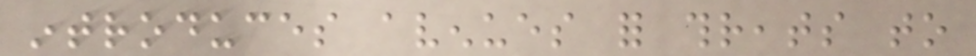introduces avenues for threats to
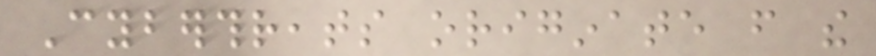Cyberthreats originate from the
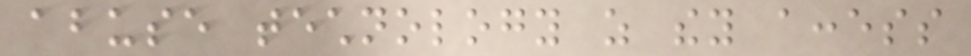abuse technology as they access
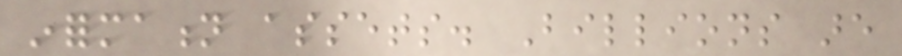information assets. Billions are
